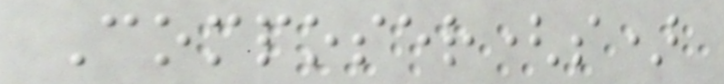Composer(s)
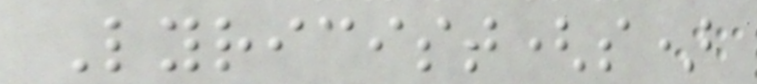Lyricist(s)
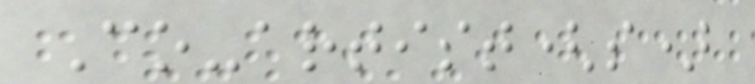Co-artist(s)
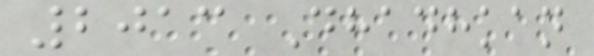2013 Dhadhkan
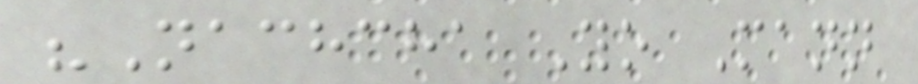"Nachcha Yo Mann
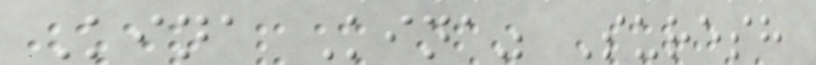Kina Kina" Suresh
